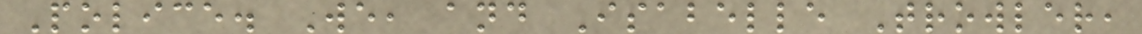Police. We, and Isabelle Trowler,
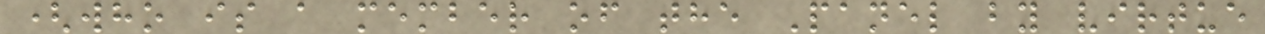(who is a member of the Panel by virtue
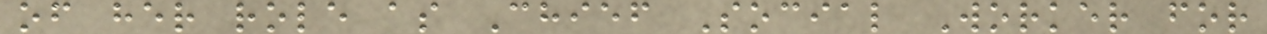of her role as Chief Social Worker for
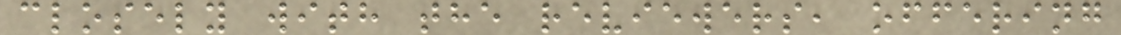closely with the reviewers, offering
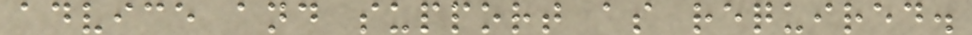advice and support as required.
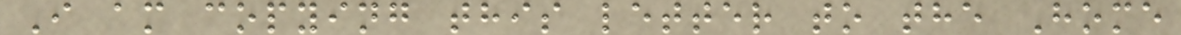I am copying this letter to the Home
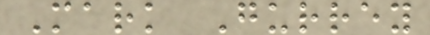Mark Gurrey
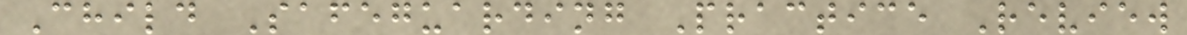Child Safeguarding Practice Review
